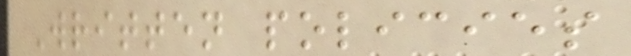Written policies
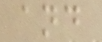and
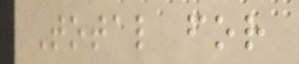Total for
